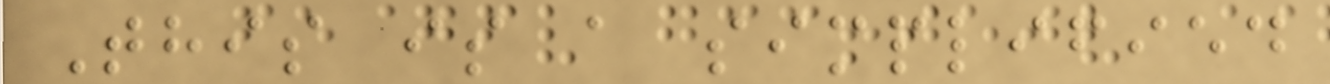This is a simplified
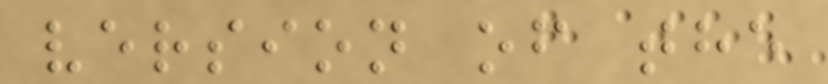version of the
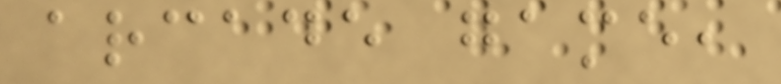arcade game,
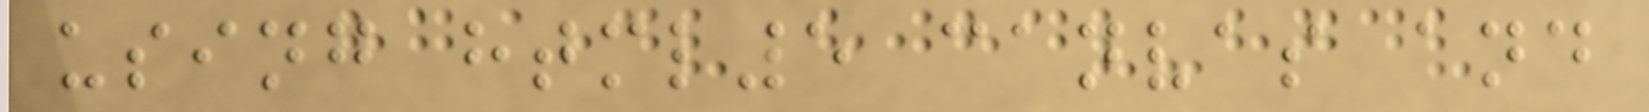using html5 canvas and
